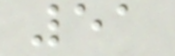51
